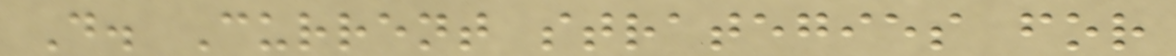D. Current strategies for
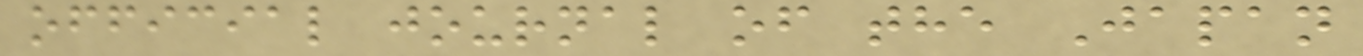official journal of the Japan
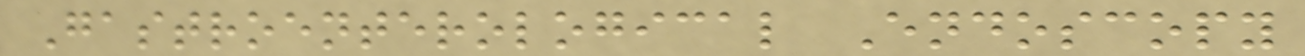Gastroenterological Endoscopy
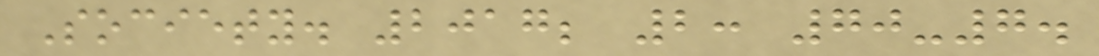Society. 2017; 2: 70-7.
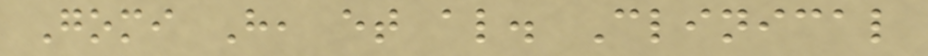Gomi H, et al. Clinical
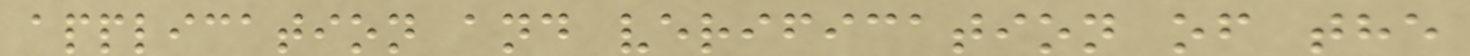application and verification of the
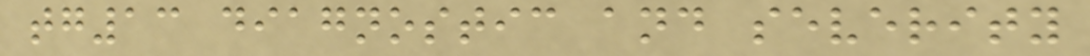tg13 diagnostic and severity
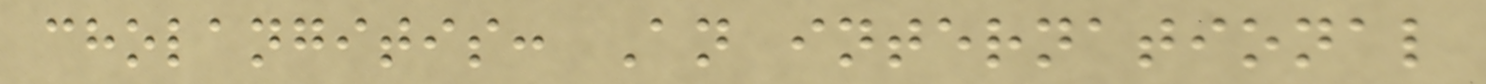cholangitis: An international
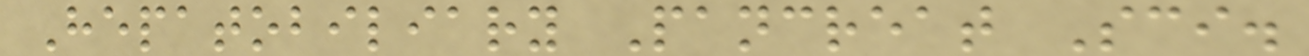Hepatobiliary Pancreat Sci.
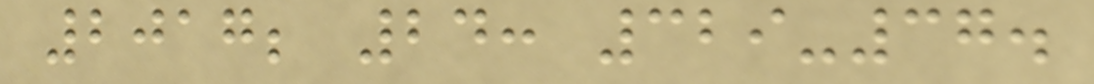2017; 24: 329-37.
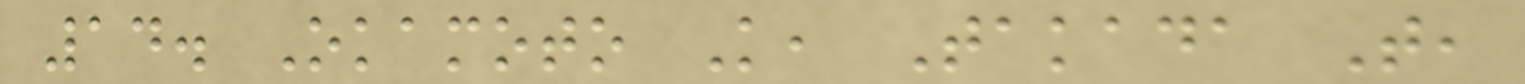14. Okamoto K, Takada T,
